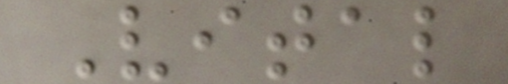Vital
